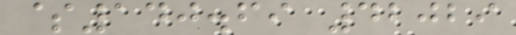$140.69 42029
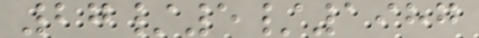27/5/1987
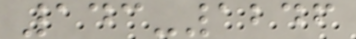143-1246
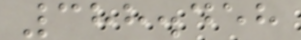388.458
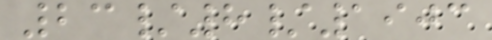23/8/1903
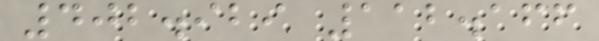402.929 112.166
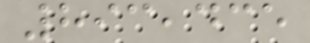893,435
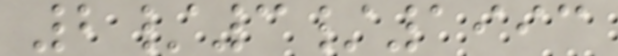2/3/1993
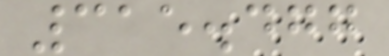315.477
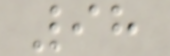98
